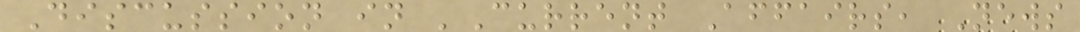Discussion in 'Current Affairs, News
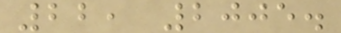22, 2005.
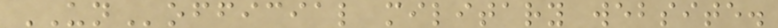UNofficial military website.
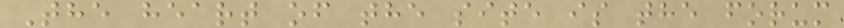The heart of the site is the forum
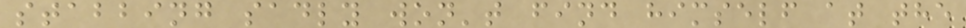stabbing sadly won't find himself at the
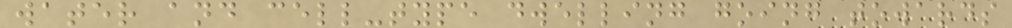water and cell-type dwelling going towards
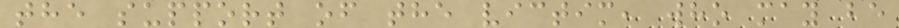the support of the victim, who may be
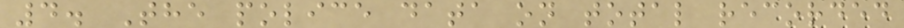4. The police data on total recorded
